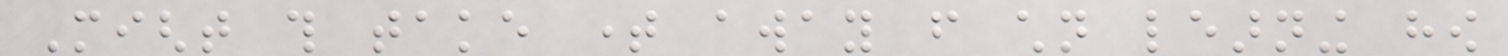Might this take time away from children learning how
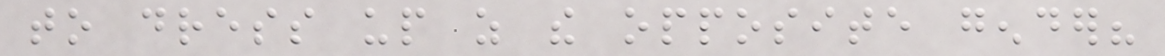to dress up as the opposite gender?
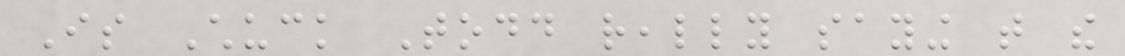Is Chuck Todd really saying that the
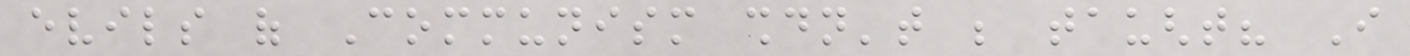evils of Communism shouldn't be taught? I
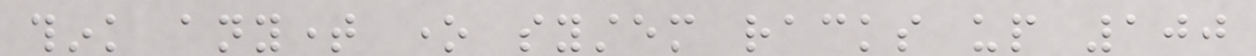think anytime one system racks up 100
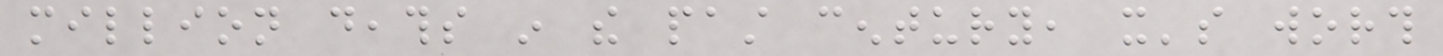million deaths in the past century, it's worth
